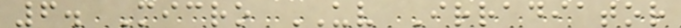6. Micro UV Irradiator
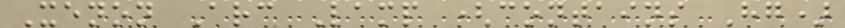Xenon Arc Lamp (contains Hg)
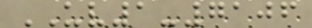UV1-7106
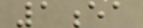1ea
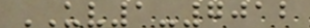UV1-7012
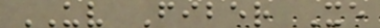UV Fiber Xe
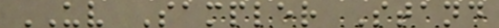UV Sampler Stand
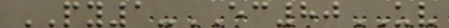PY1-EC80UV
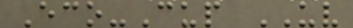Eco-Cup UV
